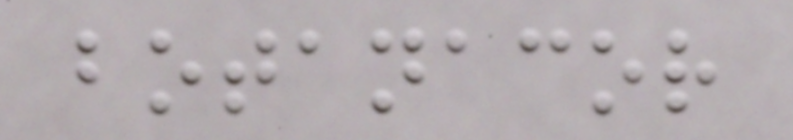botanacor
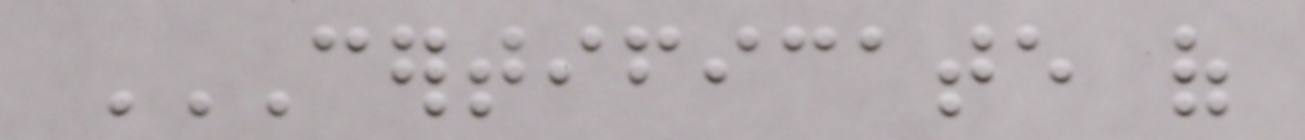CERTIFICATE OF
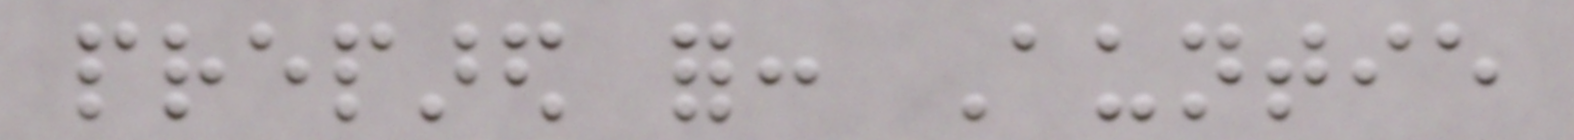prepared for: Auntie
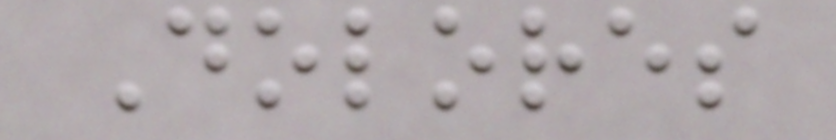Dolores
